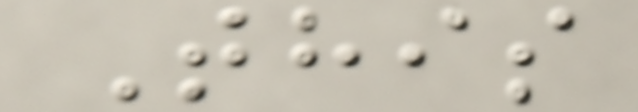This
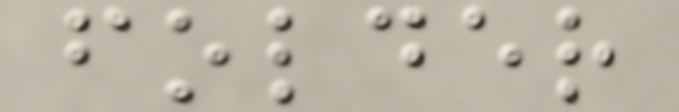folder
